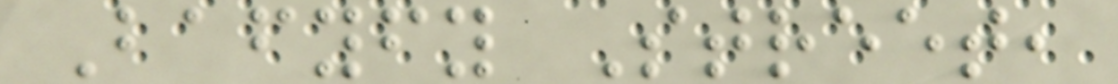Bafyfy Street,
